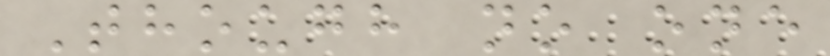Though no one
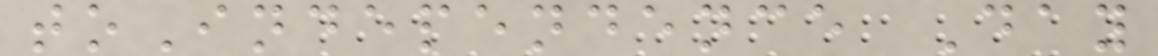toIndependence Day
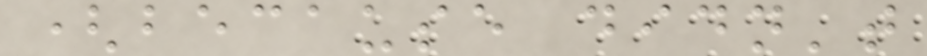(because didn't
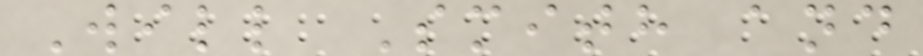Will Smith and
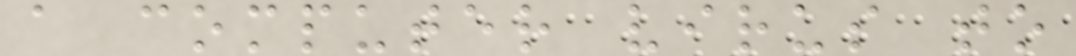a computer virus to
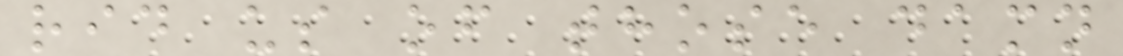rid us of those damn
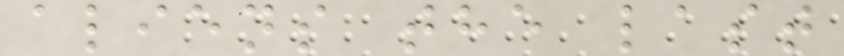aliens the last
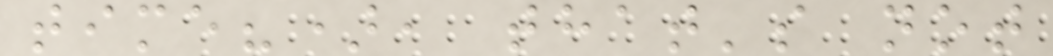time?), that's not
